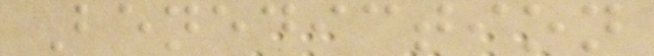Benediction
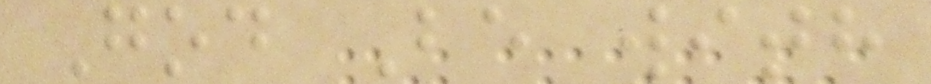God Be with
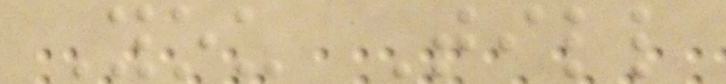You Till
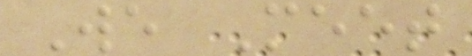We Meet
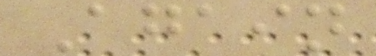Again
